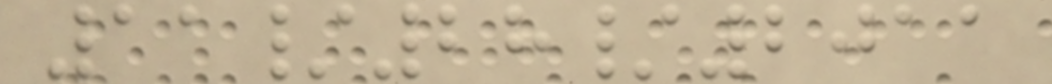11/28/2011
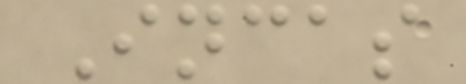Incas
